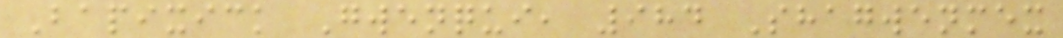Bapixick Gwenqui, 984 Shagwenmex
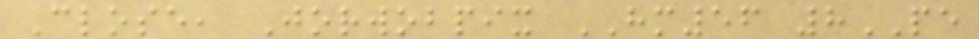Close, Jorwobpix HM56 8PE
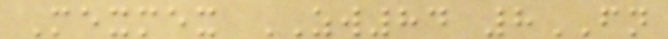Mexmex ZW84 8FN
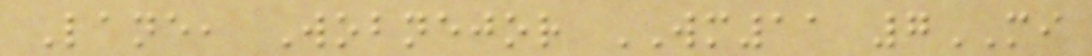Lane, Wobnejor WM11 7MI
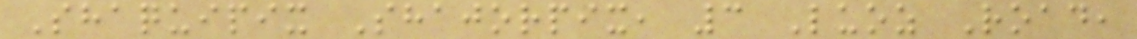Shaquipix Shajorpix, 3 Luoz Road,
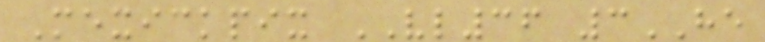Mexickpix VL36 3HE
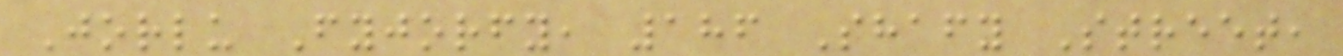Jorlu Fyjorfy, 186 Shafy Street,
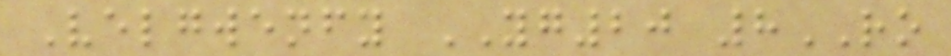Velgwenfy YG20 8RO
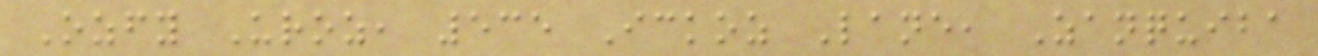Ozfy Uroz, 535 Ickoz Lane, Zanquiba
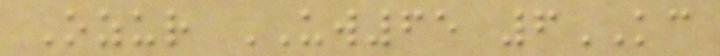Ozur UW65 6KC
